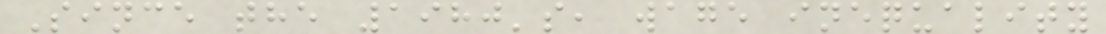Since the 1980's, wage inequality
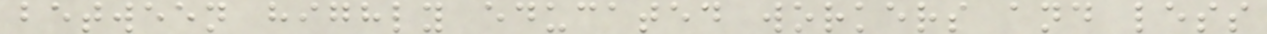between highly educated workers and less
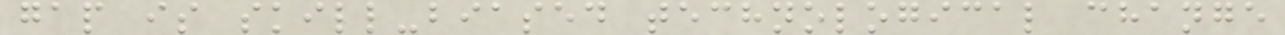gap is skill-biased technological change
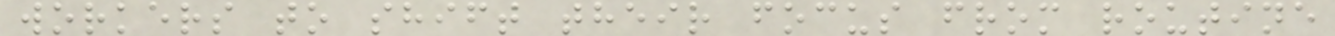workers to shift their focus from routine
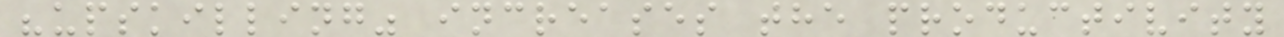"upskilling" increases the productivity
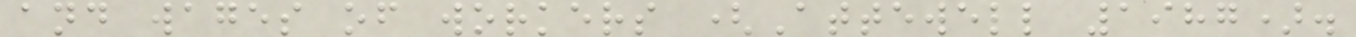and wages of workers (Attewell 1987).
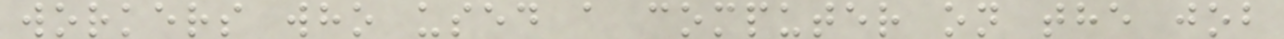workers who used a computer on the job
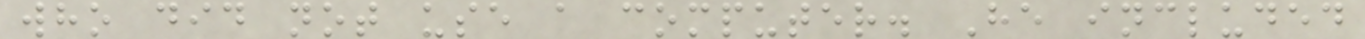who did not use a computer. He included
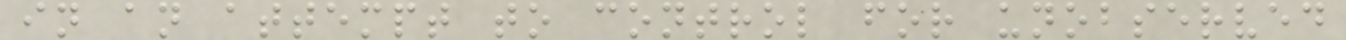in an attempt to control for unobserved
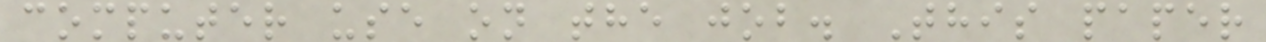computer use on the job. This paper
